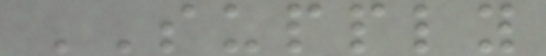SUPPLY
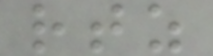rtz
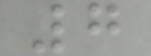7
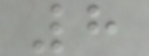8
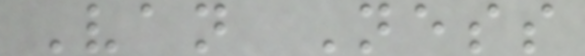Van Ness
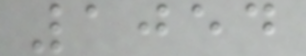1054
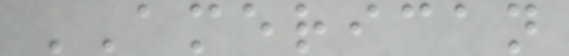AMERICAN
